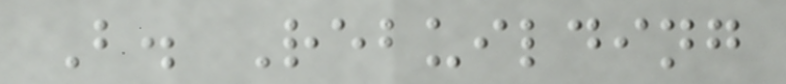B. Rebuilding
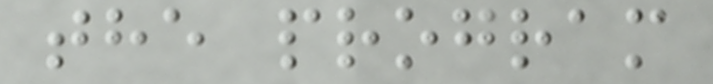the program
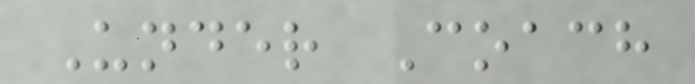Under Coach
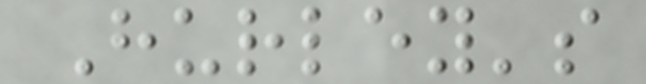Hurley's
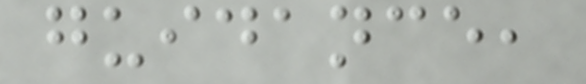guidance,
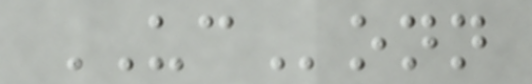UConn
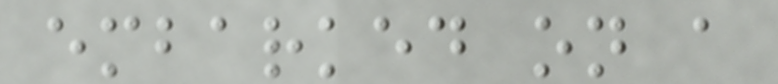embarked on a
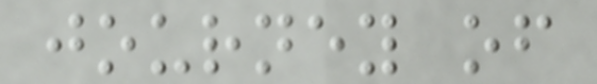journey of
